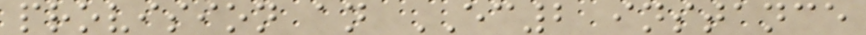provision an EC2 instance
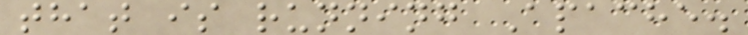that is running Apache.
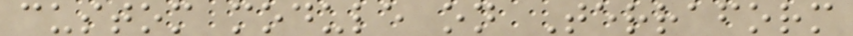custom module on Terraform
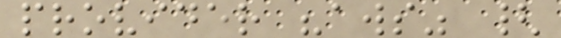provider "aws" {
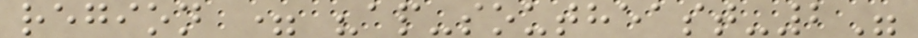region = "ap-southeast-2"
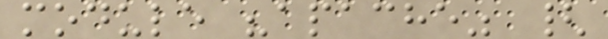module "apache" {
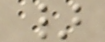}
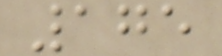175
